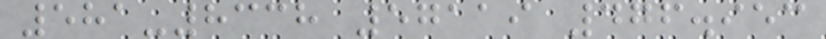581-8338 57119 476.953
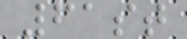61st
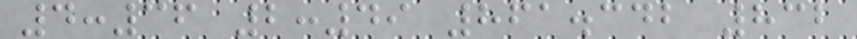4:36 2:49 861.342 832
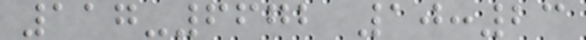117-6672 10:23
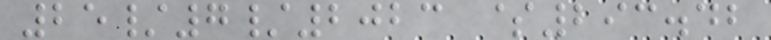25/7/2023 $293.42
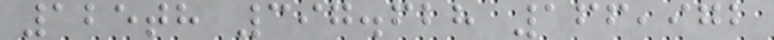125th 397.628 166,972
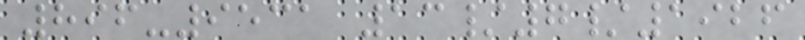896-9531 13/7/1926
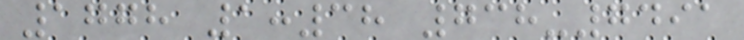1778 1:38 738-7491
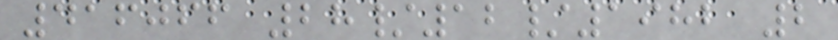416066 28/12/1982 2
